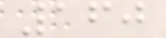160
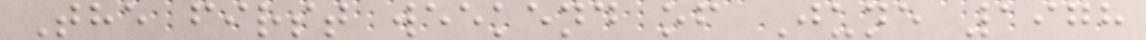The first weekend of June 1978
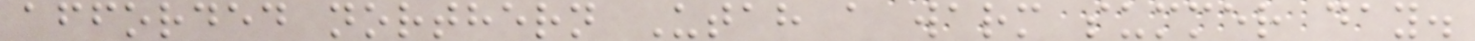afforded northern Utah a warm summer day.
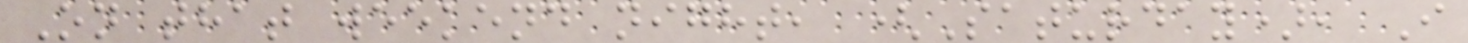On that weekend night, (Saturday), I
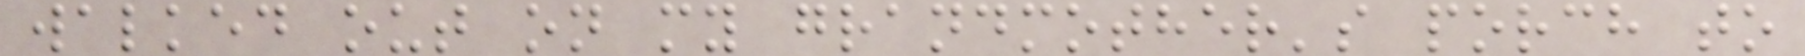walked out on my grandmother's porch to
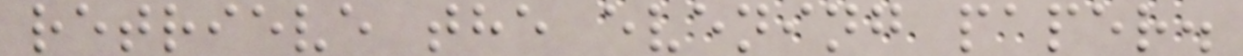retrieve the evening paper.
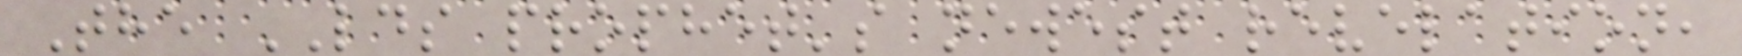The LDS prophet's newest revelation,
